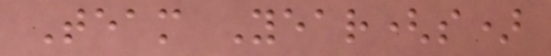Team Year(s)
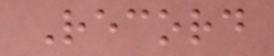Record
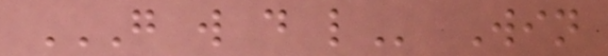G W D L Win
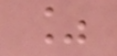%
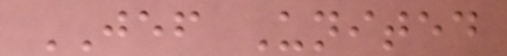JEF United
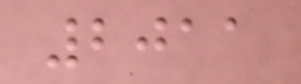2011
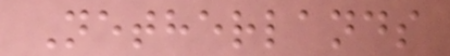Netherlands
